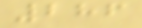286
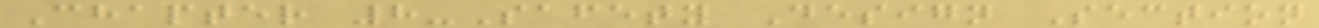Chapter 8-Safety Design Section
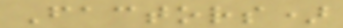Factors)
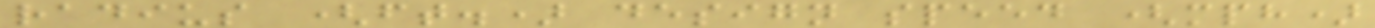radius (ft.) design speed (mph)
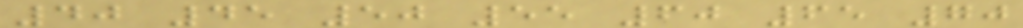40 45 50 55 60 65 70
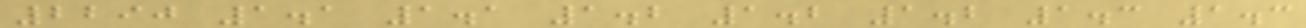2290 1.1 1.1 1.2 1.2 1.2 1.3 1.3
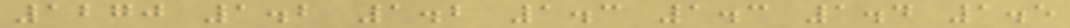1270 1.2 1.2 1.3 1.3 1.4 1.5
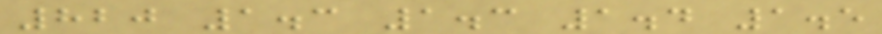820 1.3 1.3 1.4 1.5
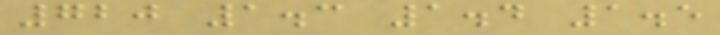720 1.3 1.4 1.5
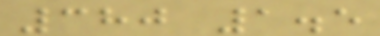380 1.5
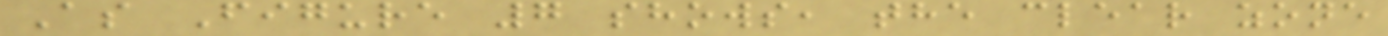As Figure 7 shows, the clear zone
